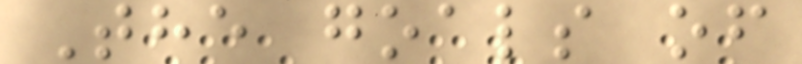The goals of
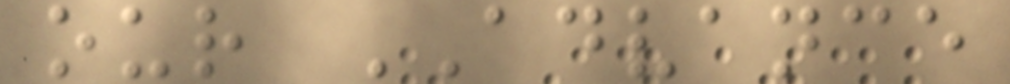our ADVANCE
